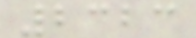2323
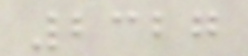2327
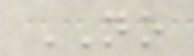NO
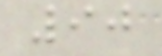90
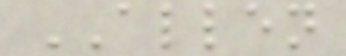ALLEN
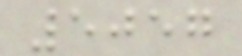5057
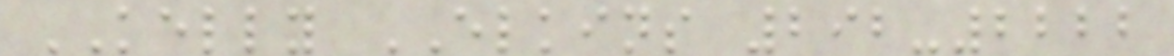KELLY ELKINS 292-2222
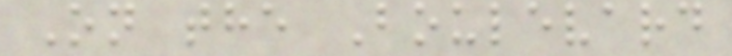On the Boulevard
